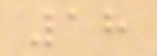18
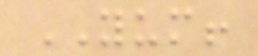YUM!
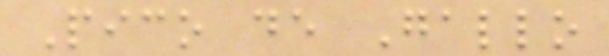Pico de Gallo
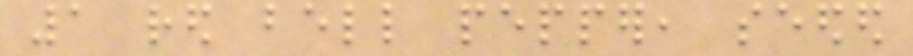1 red bell pepper, seeded
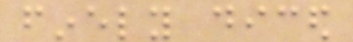finely diced
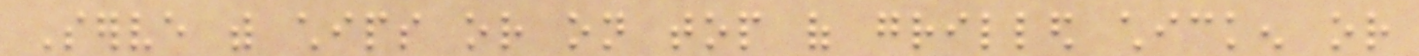Serve with chips or on top of grilled chicken or
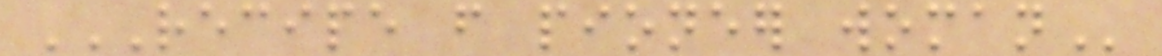RECIPE FROM PIONEER WOMAN
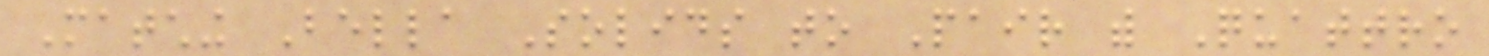Matching Bella Solids to Pair with Quattro
